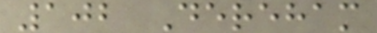102 Dereham
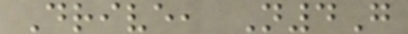Drive, N4G
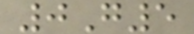0G5
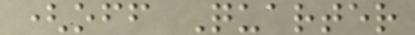(off Quarter
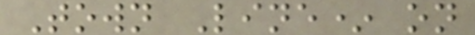Town Line* on
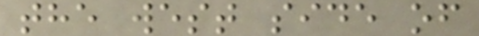the west side of
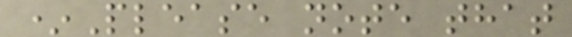*Please note that
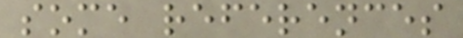some references
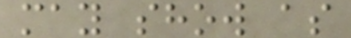may show as
